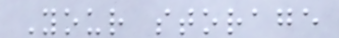Your storage
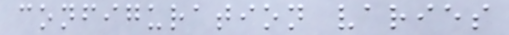configuration varies
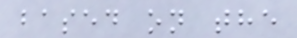based on the
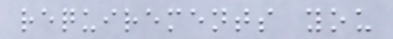requirements you
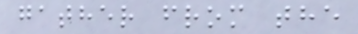gather from the
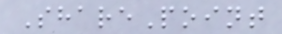SharePoint
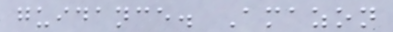guidance. Amazon
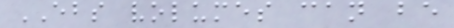EBS volumes can be
